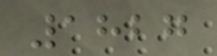1827
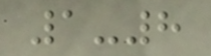1-8
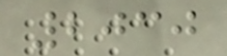2030
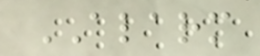ALARM
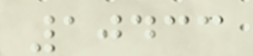10433
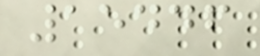15446
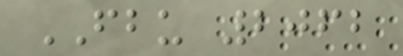FBU 2062
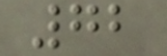72
